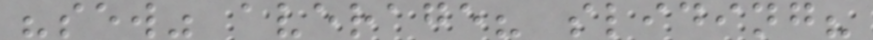"sew" average? sliding?
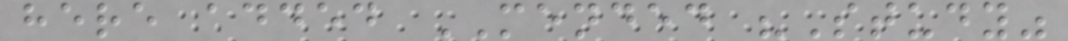here added MENDED "Study"
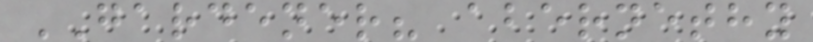GARDENER? abernethy
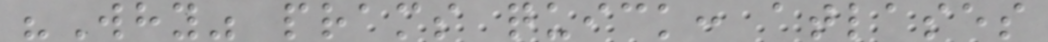"Why" prams quick: atlases
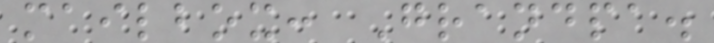mailbox: Grandpa.
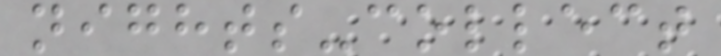nights-collect
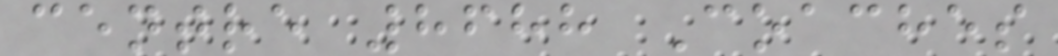centre 8688 Coaches
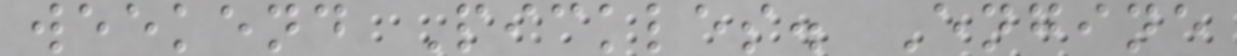weekend Pickles. Engine
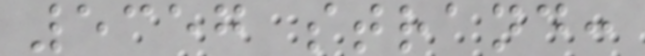5357 strand:
